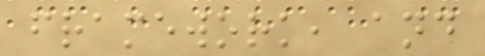framework, and
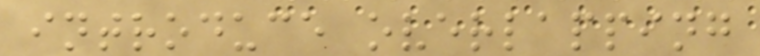introduce overlapping
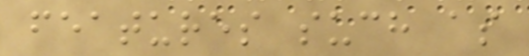features such as
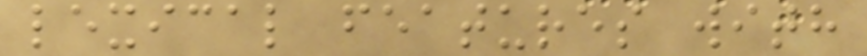lexical features with
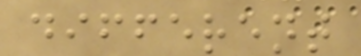different
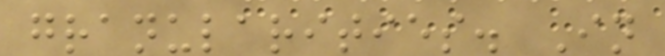granularities. In
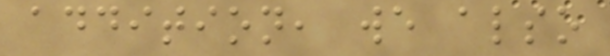addition, we also
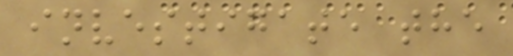investigate the
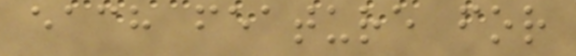each feature for
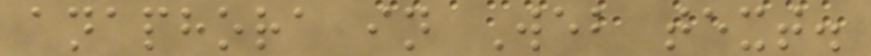anaphora in Web text.
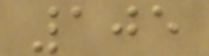105
